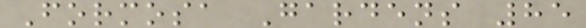Formosa Gardens 85
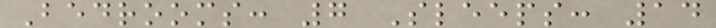Bedrooms: 7 Sleeps: 14
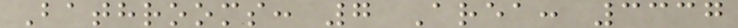Bathrooms: 7 Area: 3337
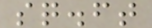sq.ft
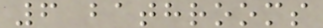6 bathrooms
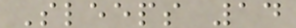Sleeps 14
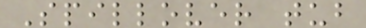Spillover tub
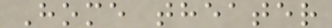Home theater
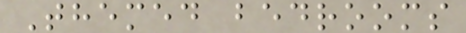Themed bedrooms
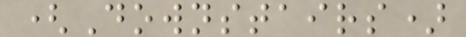(Downstairs)
